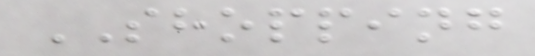SHOPPING
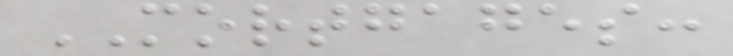MORTGAGES:
